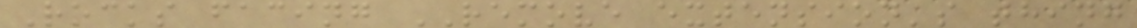Rocks facing REMOVE extension's thing
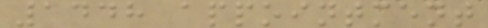1448 appointment
